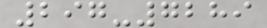297-7289
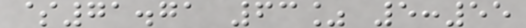$71.71 63% 5:55
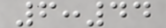6:44
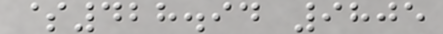$428.94 9805
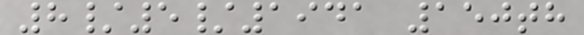8/5/1941 150th
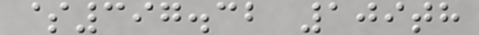$397.32 109th
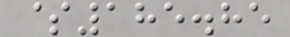$185.85
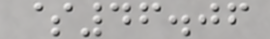$46.06
